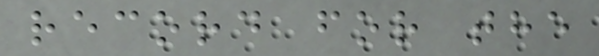record for the
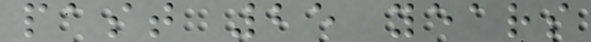past 25 years
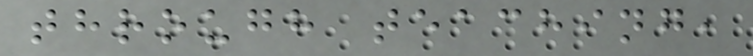through teaching,
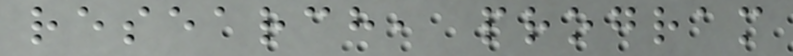research, program
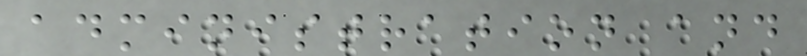administration and
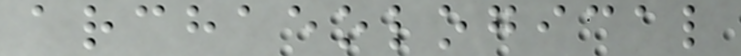archaeological
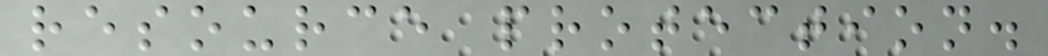resource protection.
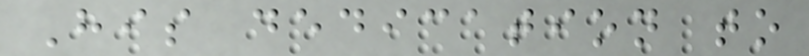His dedication to
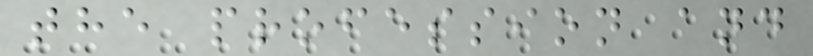the profession and
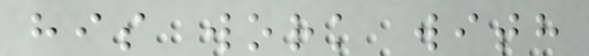his work with
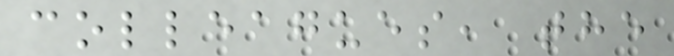colleagues, the
